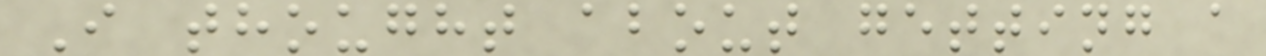I thought about getting a
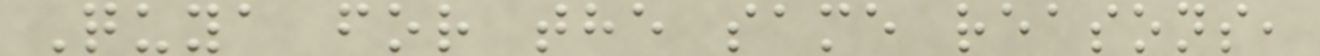Quya for the same reasons,
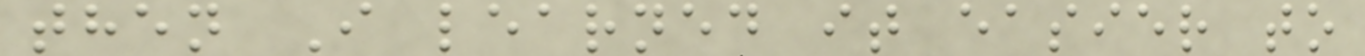then I learned it easier to
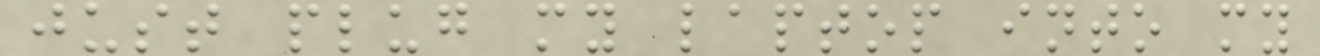just plug my laptop into my
